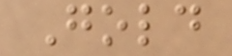Gold
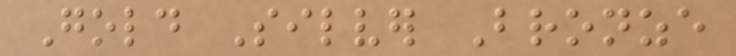Gold Silver Bronze
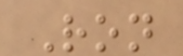Ron
